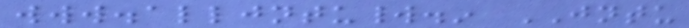www.alljntuworld.in JNTU
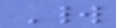World
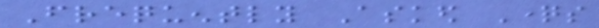Frequently Asked Questions
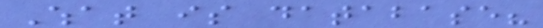What is database?
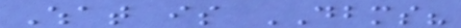What is DBMS?
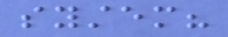system?
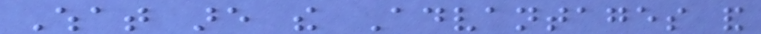What are the Advantages and
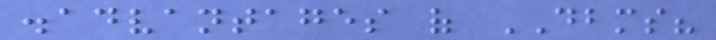disadvantages of DBMS?
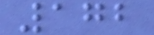172
